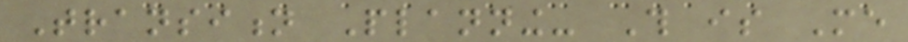Transition Planning- This is Me
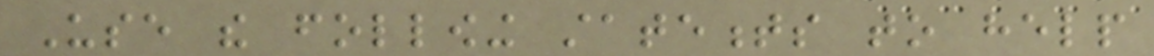Use the following statements to help
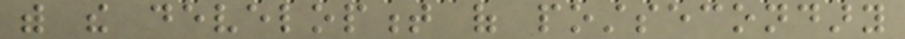with the development of postsecondary
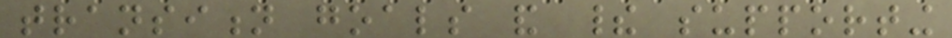transition goals and their supporting
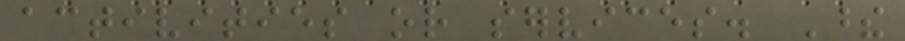activities or services. These
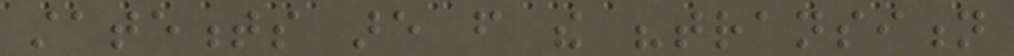statements are from the "transition
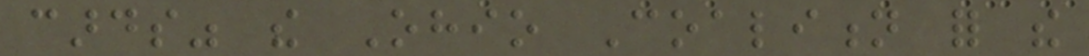cards" the Ohio Coalition for the
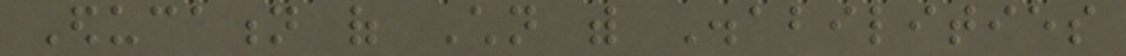Education of Children with Disabilities
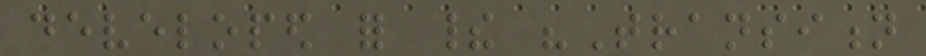developed for their "Transition
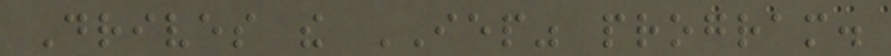Drives the IEP" program.
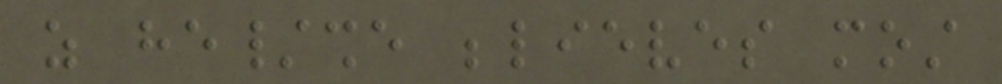as he/she believes most
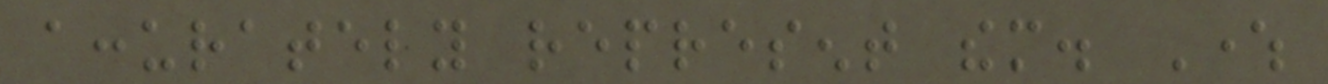accurately represent them. Where
